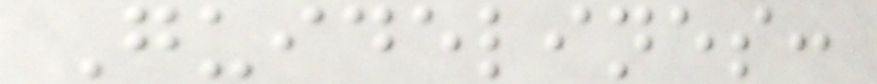Guidelines:
